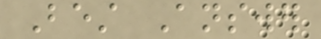Best Answer
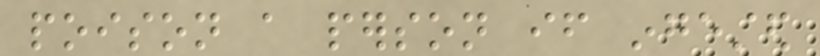poison a person if ingested
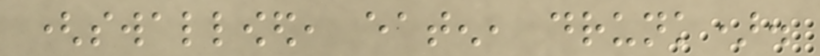(swallowed, eaten, drunk).
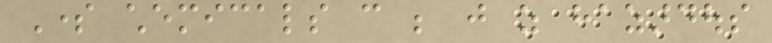Some chemicals can be just as hazardous
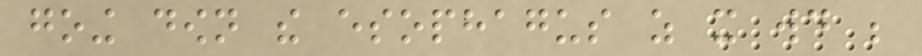going down the esophagus as it would be
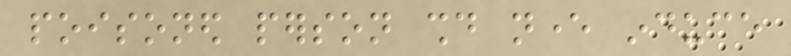poisoned person should never induce
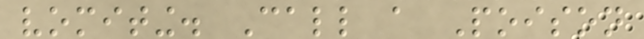vomiting. Call a Poison
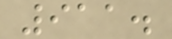911.
